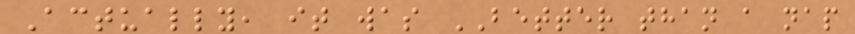Actually, it was BETTER than a nap
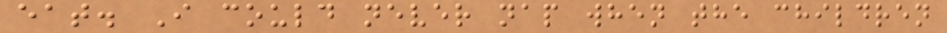eat. I could never nap when the children
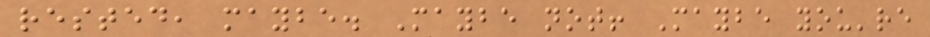rested, maybe. Maybe not! Maybe you're
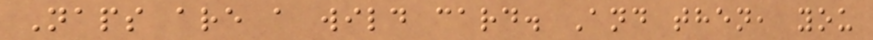Naps are a wild card. And then, you
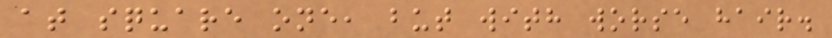at square one, but with worse hair.
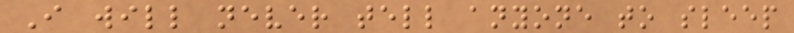I will never tell anyone to sleep
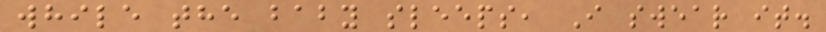while the baby sleeps, I swear it.
